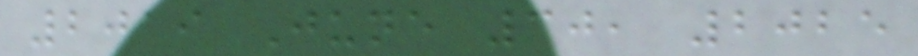2019 June 30, 2025
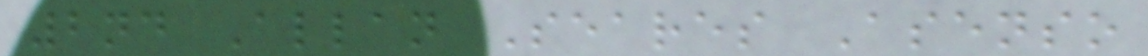2nd Allan Seares Asenso
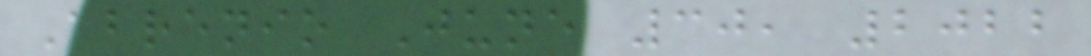Abrenio June 30, 2022
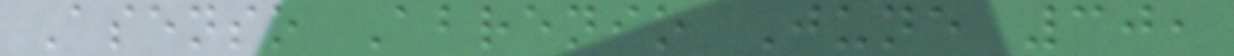Asenso Abrenio June 30,
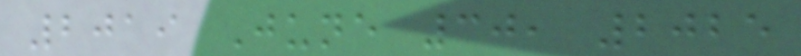2019 June 30, 2025
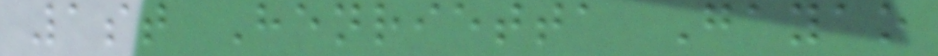1st Henrietta Gayao
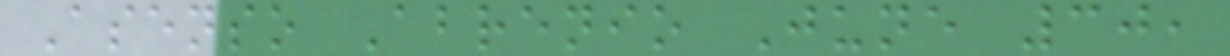Asenso Abrenio June 30,
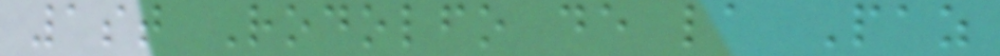1st Rodolfo de la Paz
